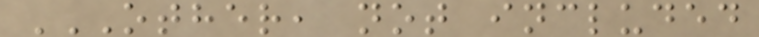OTHER, NOT INCLUDED
